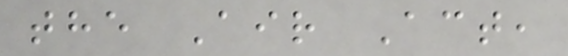the Air Act,
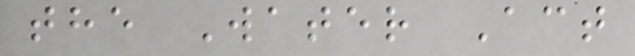the Water Act
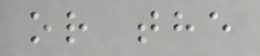or the
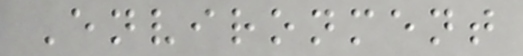Environment
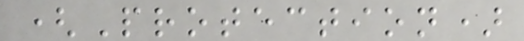(Protection)
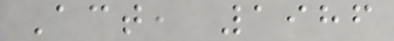Act, 1986
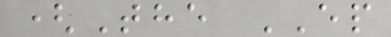(The EP
